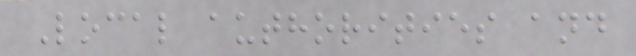Local authorities and
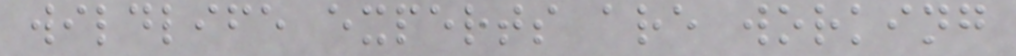wildlife experts are working
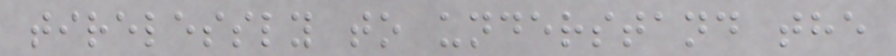tirelessly to understand the
